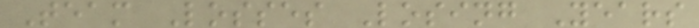Team Losses Losing Years
